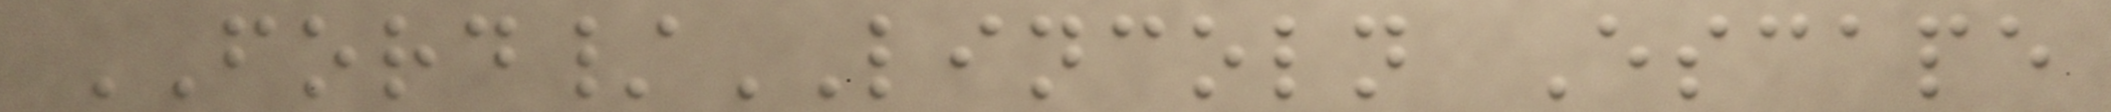FORD/LINCOLN Escape
